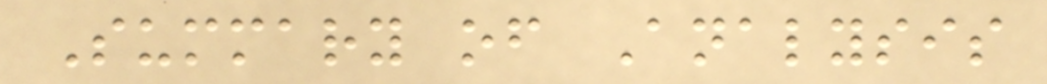Summary of Analysis
